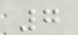7
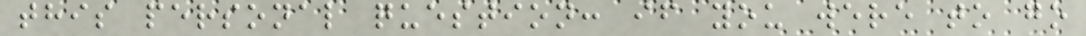this personal question: if you were to go
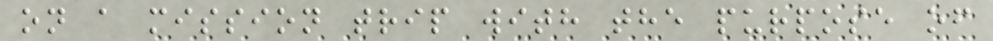on a mission trip with the purpose of
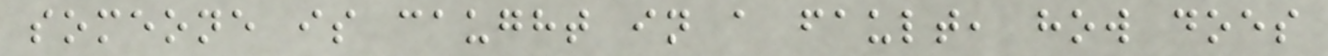someone is caught in a fault, how does
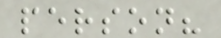person?
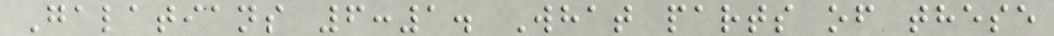Galatians 6:1. What parts of these
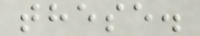these.
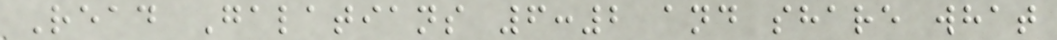Read Galatians 6:2 and share what
